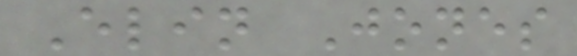Elin Jones
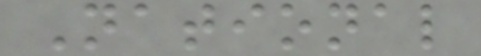National
